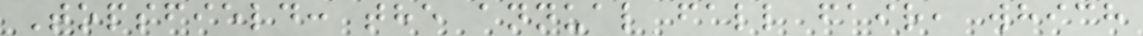Topsfield: the annual fall fair, which
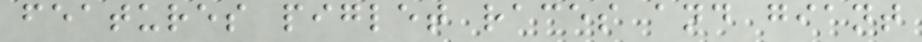features piglet races and giant
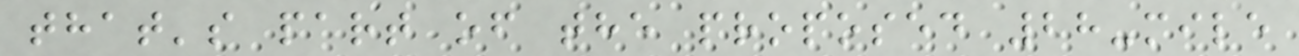that's part of the proposed 28-mile
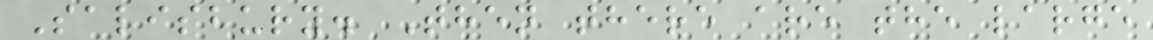Salisbury. Then there are the large
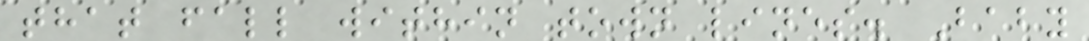that fall within town lines. Baby
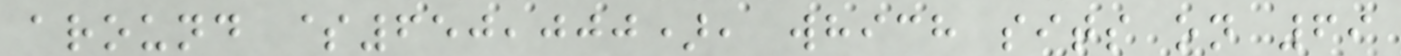around $650,000), which sits on 69
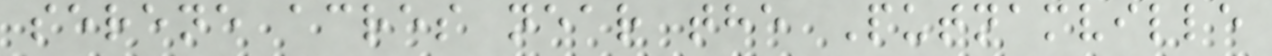serene acres near the Putnamville
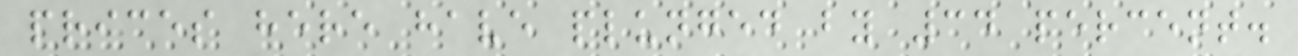prices here have plunged by 34 percent.
